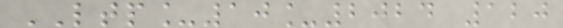LTP_10_2024 120
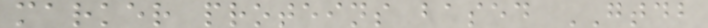marker proteins based GTDB
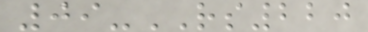09-RS220
